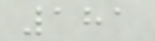181
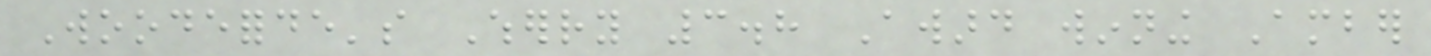Woodeforde's Wherry 3.8 Award winning Amber
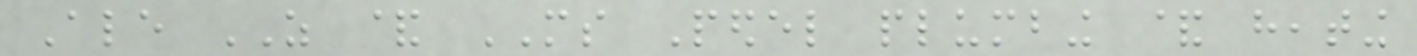Ale AS & MS Pedel plumbing & heating
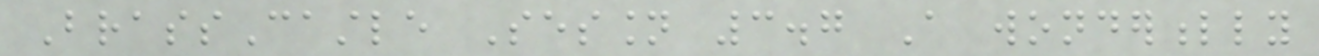BrassCastle Session 3.7 A wonderfully
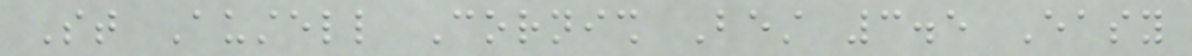St Austell Cornish Best 3.5 Easy
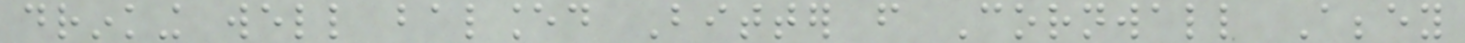drinking well balanced Bitter from Cornwall Abbey
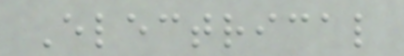Electrical
